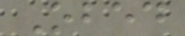Obed
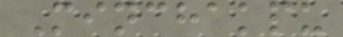Minchakpu
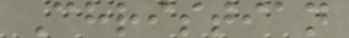Christian
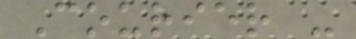Courier -
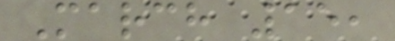March 15,
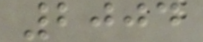2004
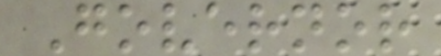Governor
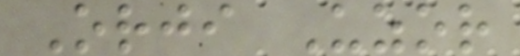Orji Uzor
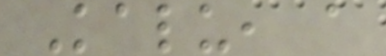Kalu, a
